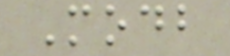Modb
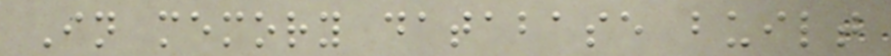In memory database built
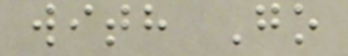with Go
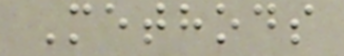Methods
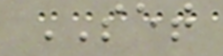SET
